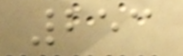253
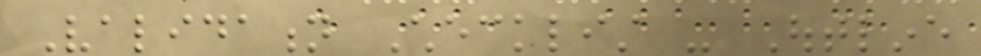Validation Checklist - Outline
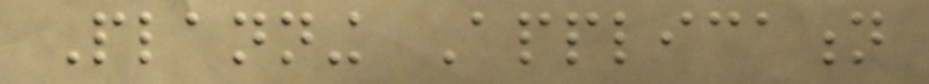Planning Application
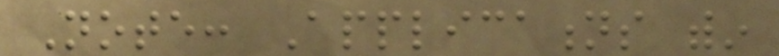Note: Applications within
